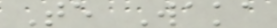Te Waka
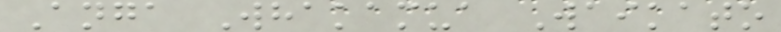Anga Whakamua Waikato
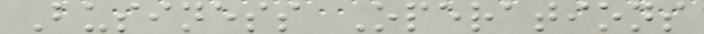Business Operations
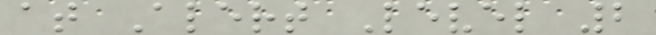at Alert Level 2
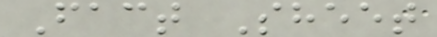Fact Sheet
